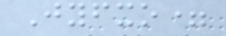Jyfxo=
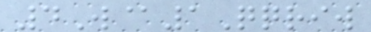4W@1Qqriw
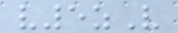v5zV
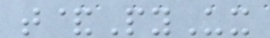t&PyUx
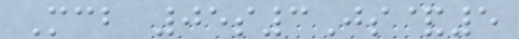Mcb 05s3Js&5
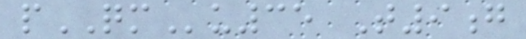pQMu35 T9g
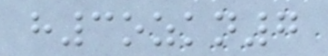h3ozkn7
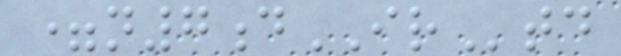=n7dIRtd
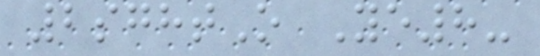2sghtO Ye8-
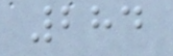284
